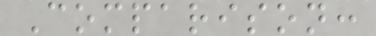Comparison:
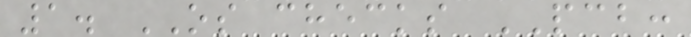1. OS checks PCB:
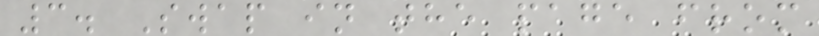3. Swap in the page from
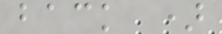back )
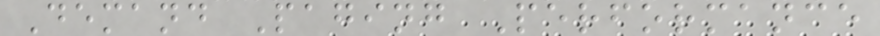Demand Paging Performance
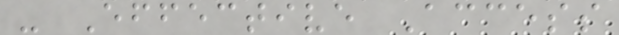- Effective Access
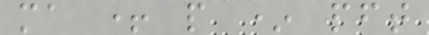ma + p * pft
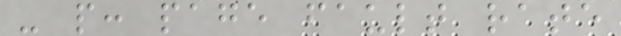- p: page fault rate
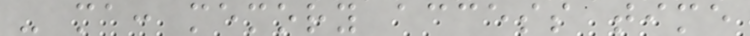- ma: memory access time
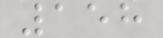158
